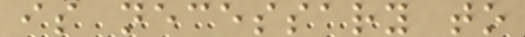is necessary to
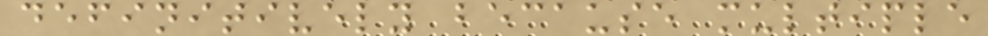definitively because multiple
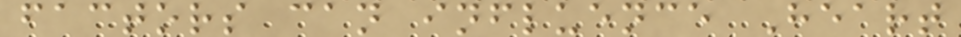factors can influence Heart
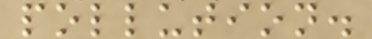pollution.
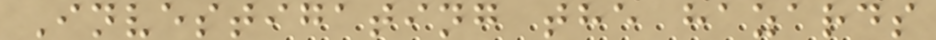Investigating the hazards
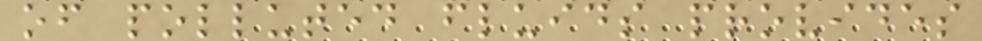of polluted fluids provides
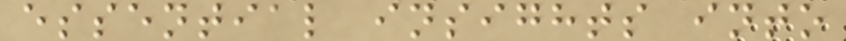essential insights into
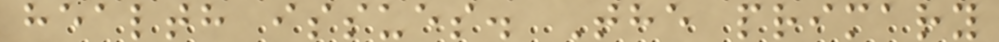health issues. The primary
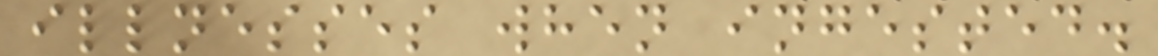illnesses when ingested.
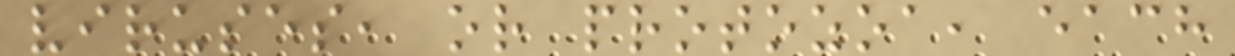viruses, or protozoa, each
